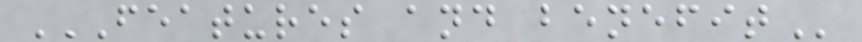FEATURES AND BENEFIT
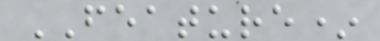FEATURE*
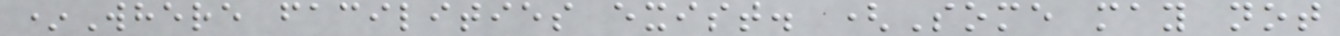*Where facilities exist. (Some may not
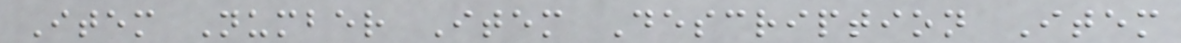Item Number Item Description Item
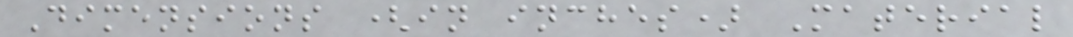Dimensions (in inches) Material
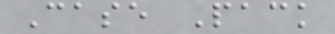Case Pack
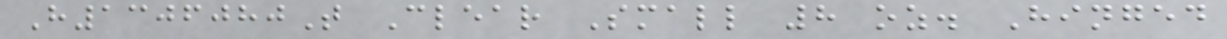H1306080T Clear Small 8 oz. Hinged
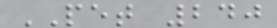PET 240
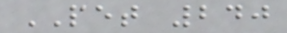PET 240
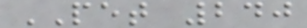PET 240
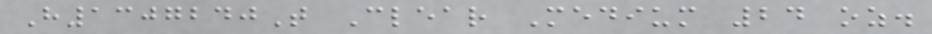H1307240T Clear Medium 24 oz.
